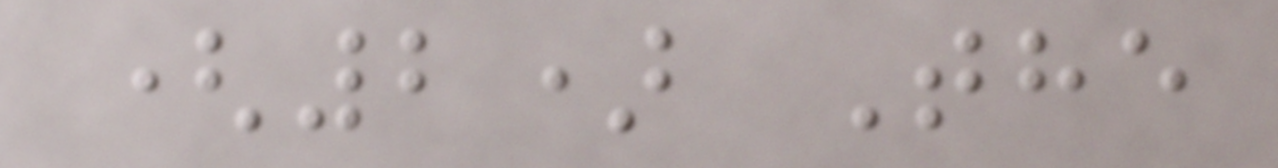(2) The
